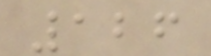126
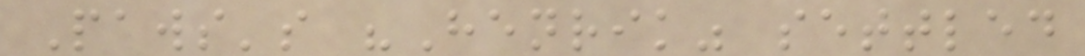Paws's "Henrik" settled
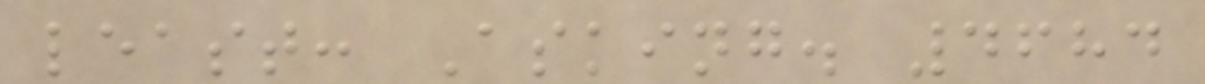least: Asking. 4684
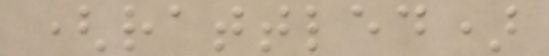(rattled)
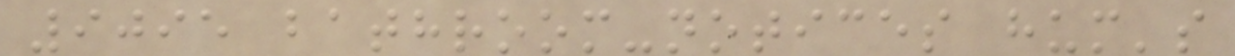9095 bathroom-notices hum's
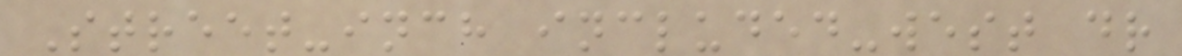Street-inch included-west dr
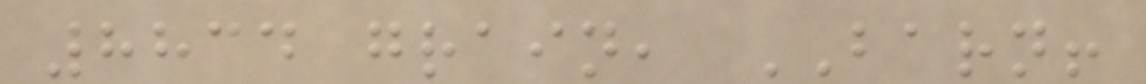8834 grain, BARN!
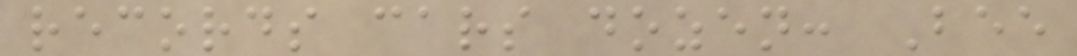records cars dozen: Bee
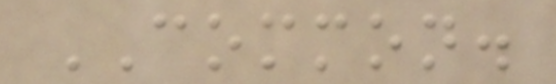COMMON.
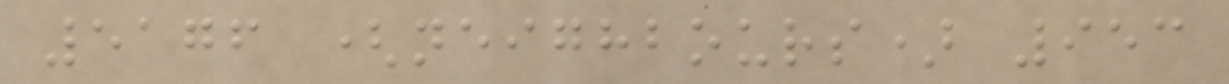5176 (neighbours) 953
